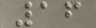16
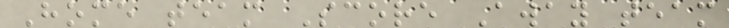Home team Score Away team
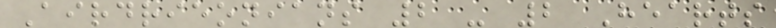Airdrieonians 2 - 2 Hearts
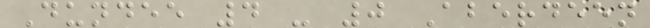Dundee 4 - 0 Aberdeen
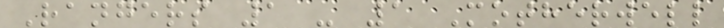Rangers 1 - 1 Motherwell
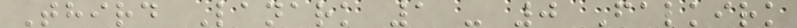Third Lanark 1 - 0 Falkirk
